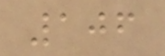106
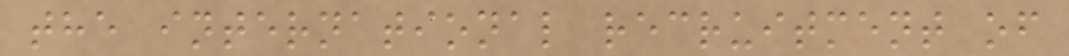the international recruitment of
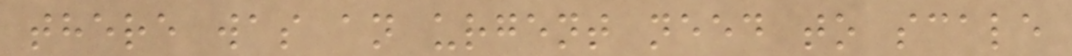there was an urgent need to scale
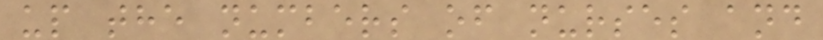up the numbers of nurses and
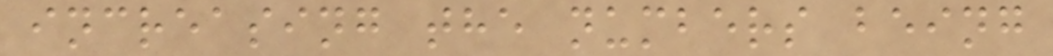increasing the numbers being
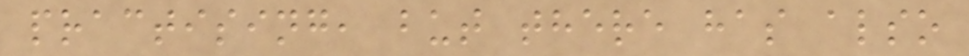practising, but there has also
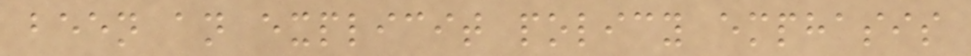been an explicit policy emphasis
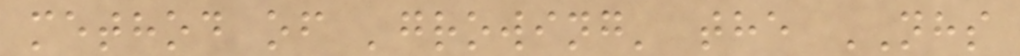method of 'growing' the NHS
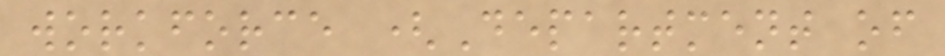workforce (Department of
